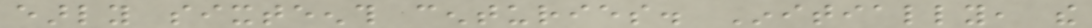early sixteenth centuries. Initially, the
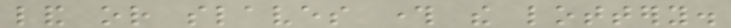land or slaves through the lottery.
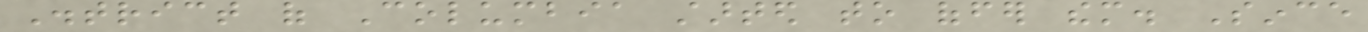District of Columbia started to offer them. Since
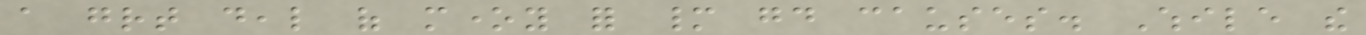a great deal of money for many good causes. While the
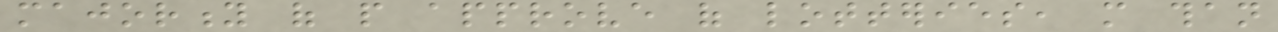majority of people approve of lotteries, more than
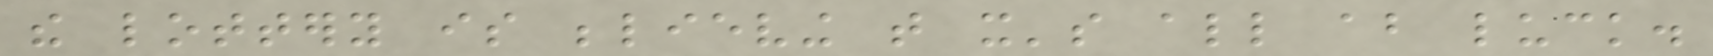the lottery is believing that it's all about luck.
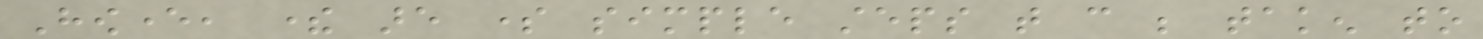However, there are some simple steps that can be taken to
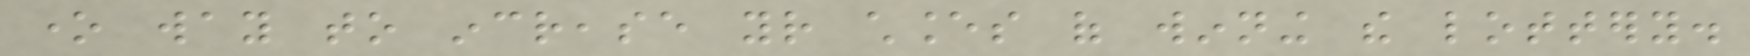one way to increase your chances of winning the lottery.
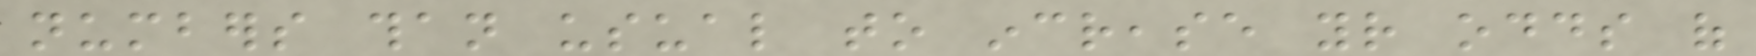numbers than usual to increase your odds of
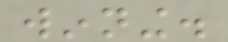winning.
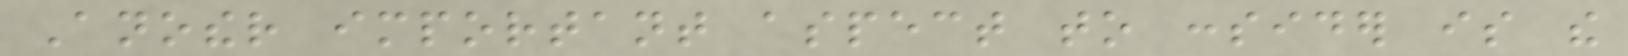Another important aspect to consider is the
